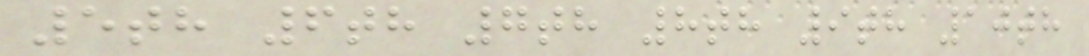5th 6th 7th 8th 9th 10th
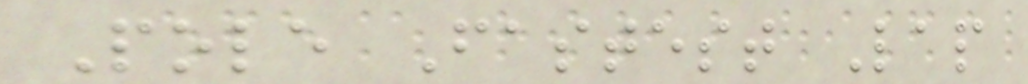Pole Fastest Lap
